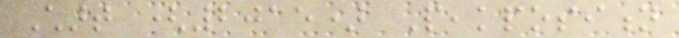Chart (2015) Peakposition
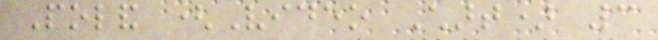Poland (Video Chart) 3
